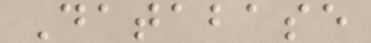Database
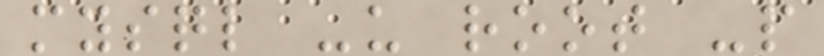mysql -u root -p
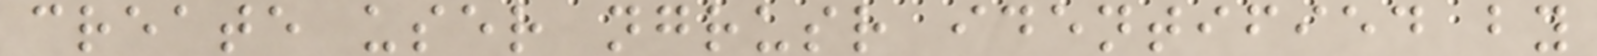create user ngrusr identified by
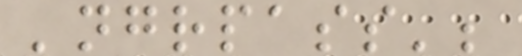'ngrpass';
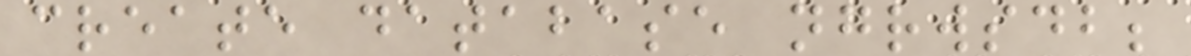create database ngrwsdb;
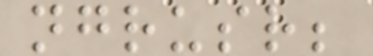ngrusr;
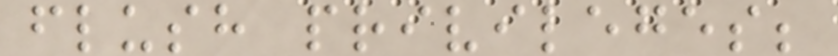flush privileges;
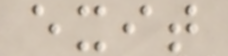exit
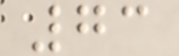73
